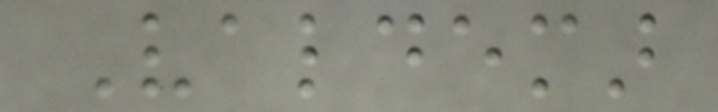Valdemar
